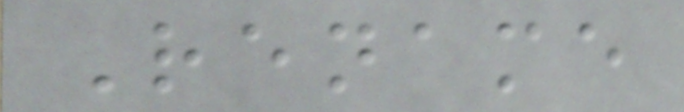Rename
